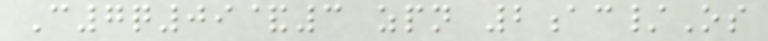C7q09&3 zpn 2ac/Os
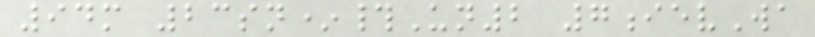94m 23sn*#Un2 7ievWa
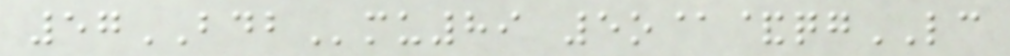57BDBmu89 5o@&qgLC
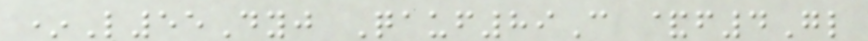*L55Dyj Qauf89C &f4Gl
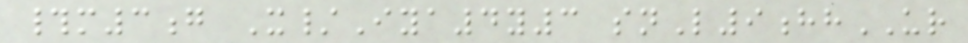#m3g X/Iya4y3 snL9hhUR
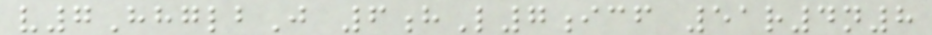v7HhglbJ 6hL7icf 51r4n8
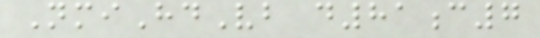NmiHdVb d81c7
